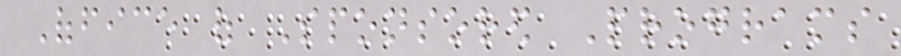Office of Sponsored Programs
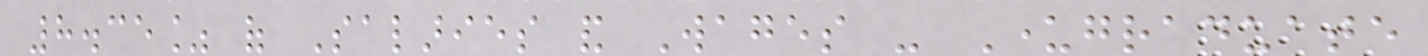8.35% of Salaries and Wages - Undergraduate
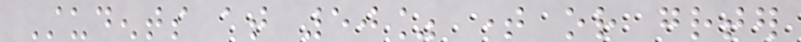Students at 50% time or greater
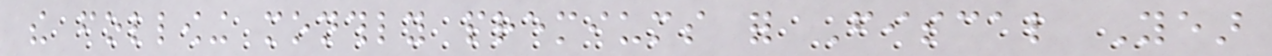the following monthly premiums for Fiscal Year
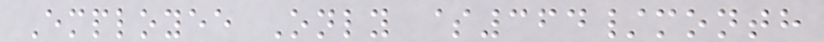Employee Only $364/month
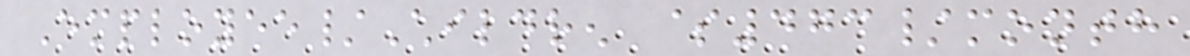Employee/Children $473/month
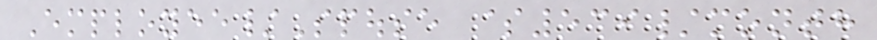Employee/Spouse $539/month
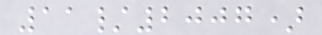11/2007)
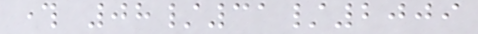through 08/31/2009
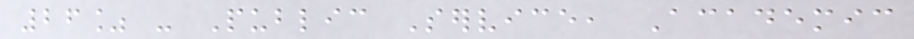26% - Public Service, Academic
